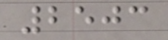2503
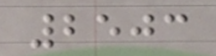2503
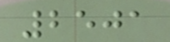2501
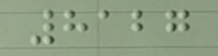8127
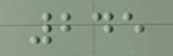245
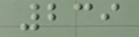239
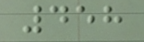458
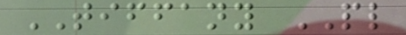TIFFANY PL
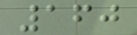160
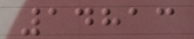14813
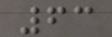63
